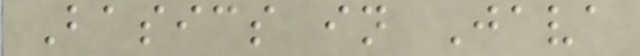Basics in Java
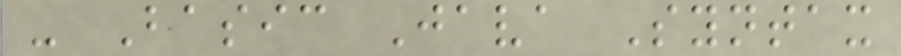- Basic Java Syntax
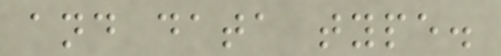and data type.
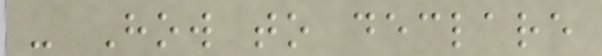- How to declare
